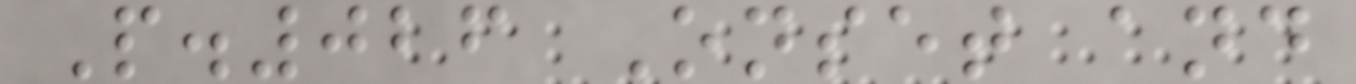P.026 Onset and
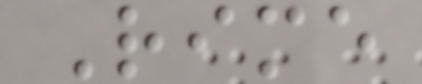Rime
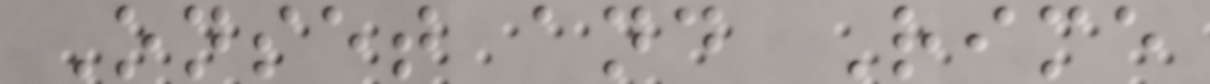Onset and Rime
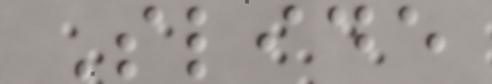Slide
